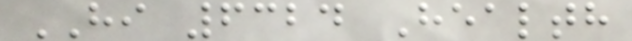HI 6324 Health
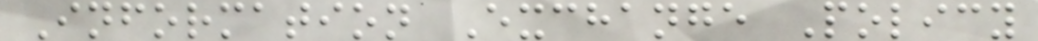Information Exchange Policy
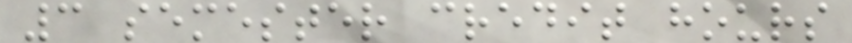3 semester credit hours
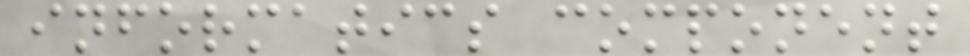informatics component
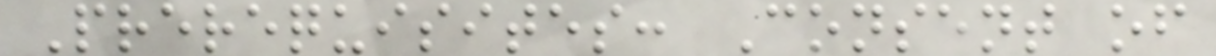Prerequisites: Consent of
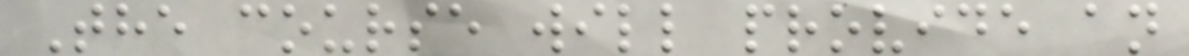The course will provide an
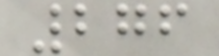276
